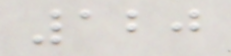120
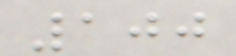100
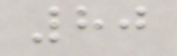80
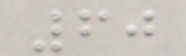60
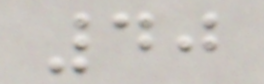40
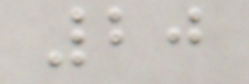20
